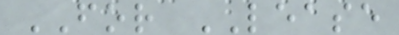FOR LEASE
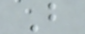B
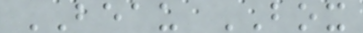BEAU BOX
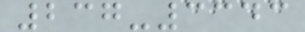237-3343
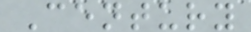Century
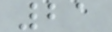21
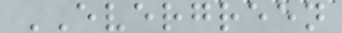EVERGREEN
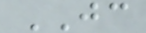JC
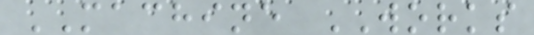MACHINE WORKS
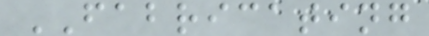FABRICATING
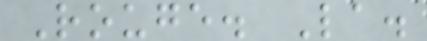Rouge. La.
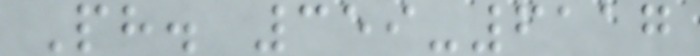Ph. 359-6117
